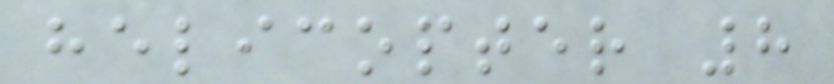helicopter 8
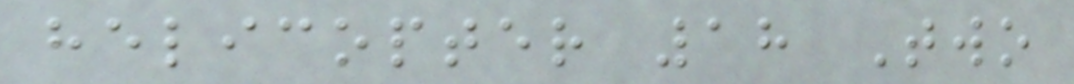helicopter 18 Two
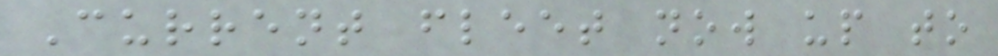Current fleet now up to
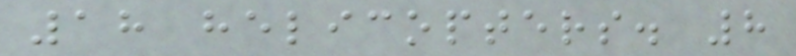18 helicopters. 8
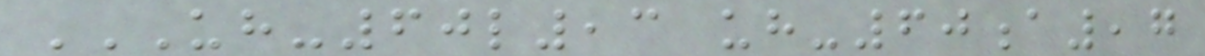UH-60L,3 UH-60A,7
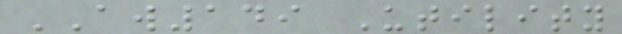AW149 Utility
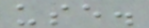use.
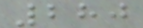280
